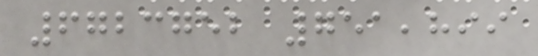6723752 751,899
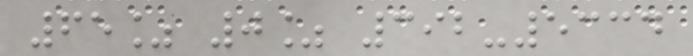65% 0% 392-5334
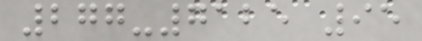277-7125 95
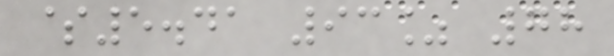$5.41 93% 78
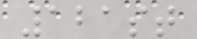121st
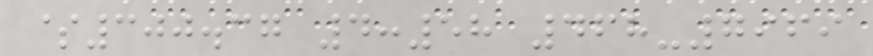$300.37 4:58 468-7969
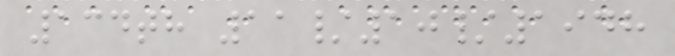134th 11/10/1948
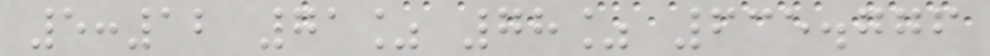5:12 71% 78% 635.776
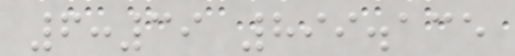6:39 899.135
